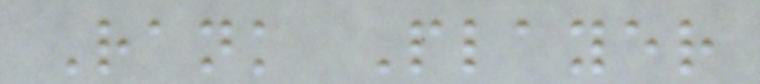Rank Player
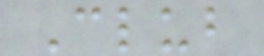Club
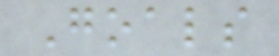Goals
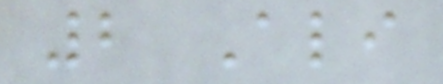2 Ali
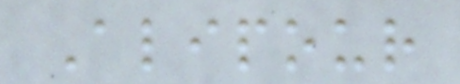Alipour
